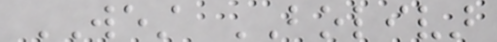WEST BOLIVAR
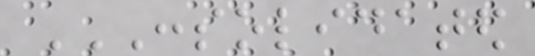CONSOLIDATED
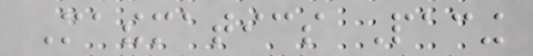Mathematics Pacing
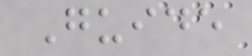Guide
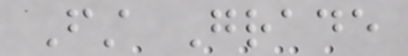First Grade
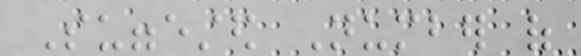Suggested Number of
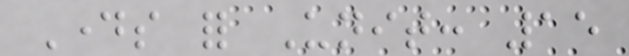Days for Unit: 15
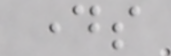days
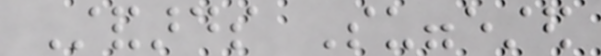Standards Suggested
